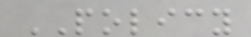POLICY
